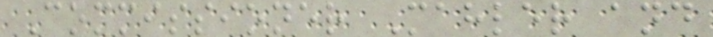Commissioner Mahler and
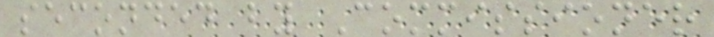seconded by Commissioner
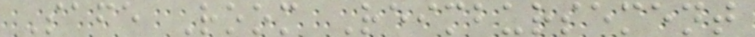Safe Room Reimbursement
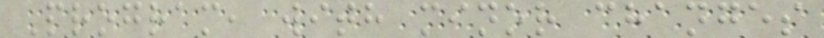Program, with minor changes
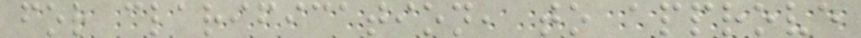for clarification, to approve
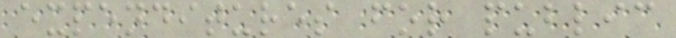expenditures for public
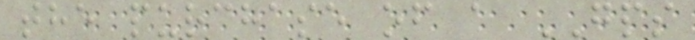the purchase of a GPS
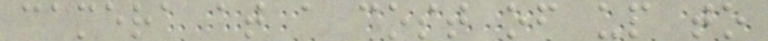camera at a cost of up to
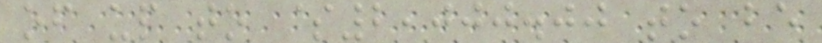of up to $2,000.00 to be
